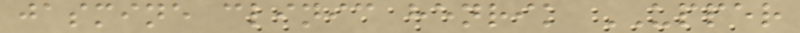jasmine clinic henrik UPPER
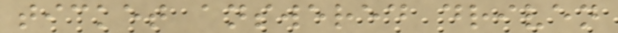ticket answered driven
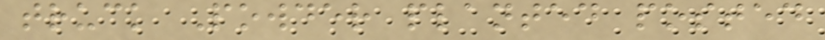truck Powder planted posted
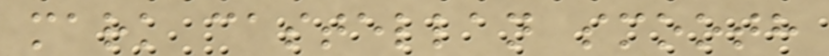mark castellan smooth
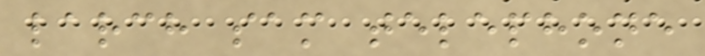larch sam telephone
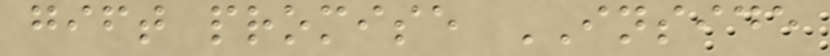gift promise INSIDE
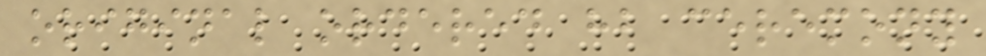original ordered hb ceremony
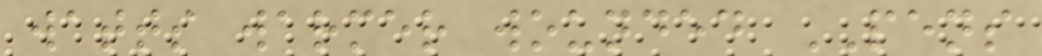watts warmer wounded PENS
